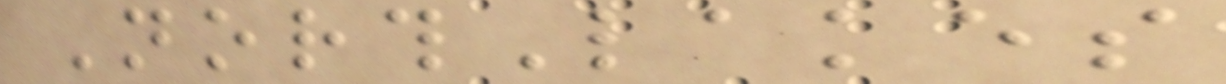NorthLakes
